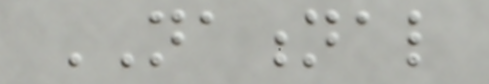NATIONAL
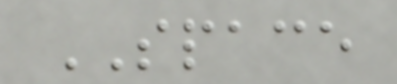SPACE
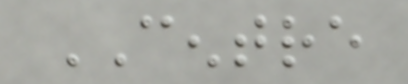CENTRE
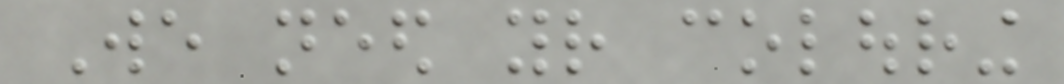We need your colouring
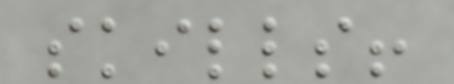skills!
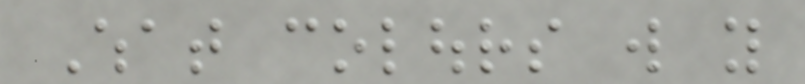What colours will you
